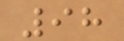98
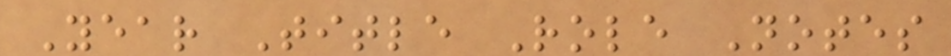Year Title Role Notes
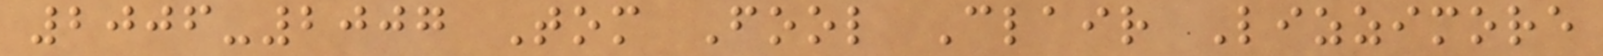2006-2007 Tom Fool Clair Lizzimore
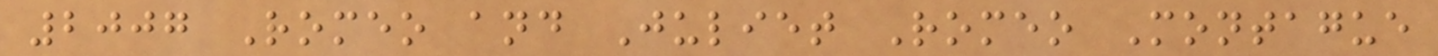2007 Romeo and Juliet Romeo Montague
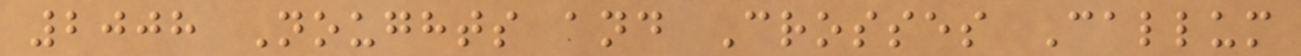2008 Noughts and Crosses Callum
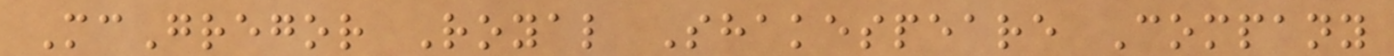McGregor Royal Shakespeare Company
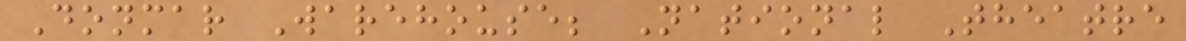Donmar Warehouse; National Theatre
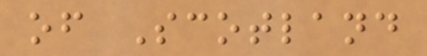of Scotland
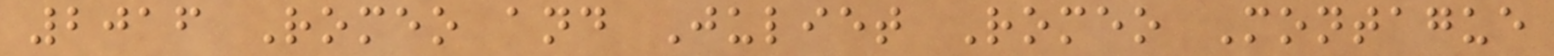2016 Romeo and Juliet Romeo Montague
